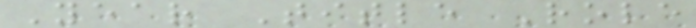Year Title Role
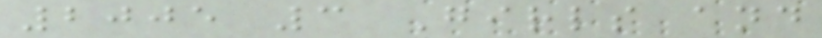2005 3 Girls and
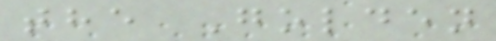the Golden
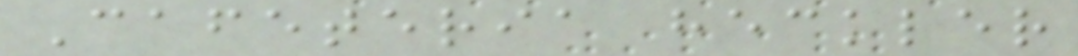Cafeteria heckler
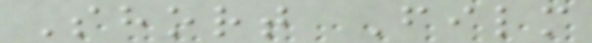Short Film
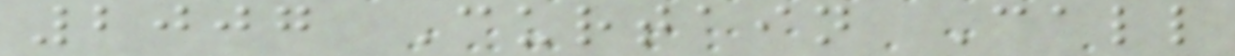2007 Curtain Call
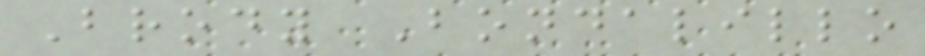Brody Bondalillo
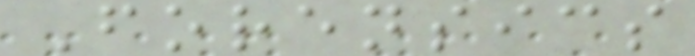Forensics
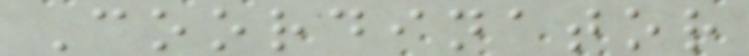Coordinator
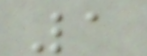1
